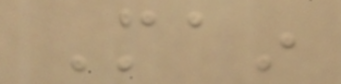Main
